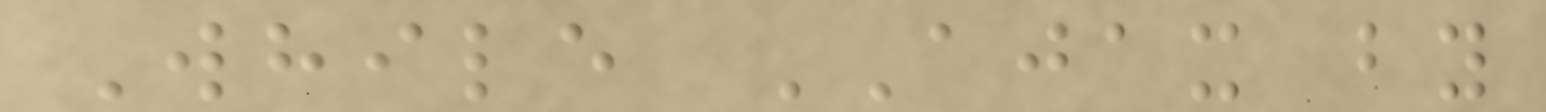While AJAX by
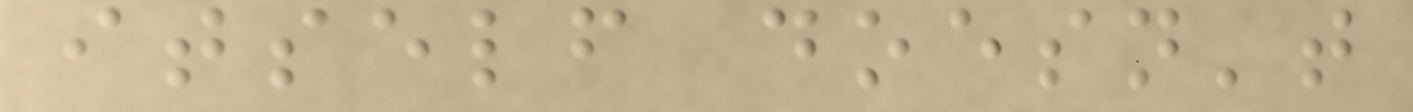itself doesn't
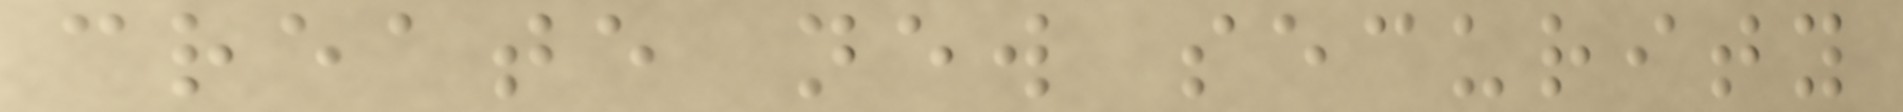create new security
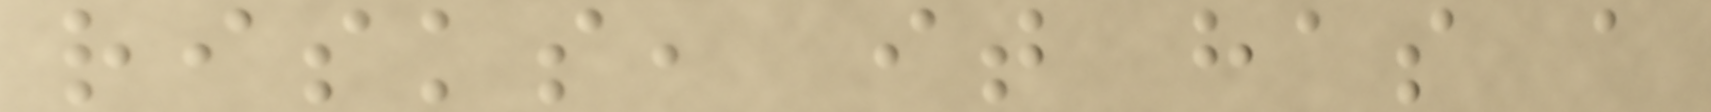risks, it has a
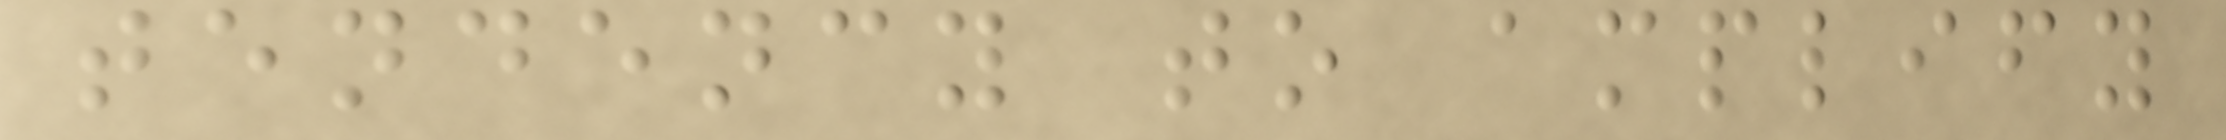tendency to amplify
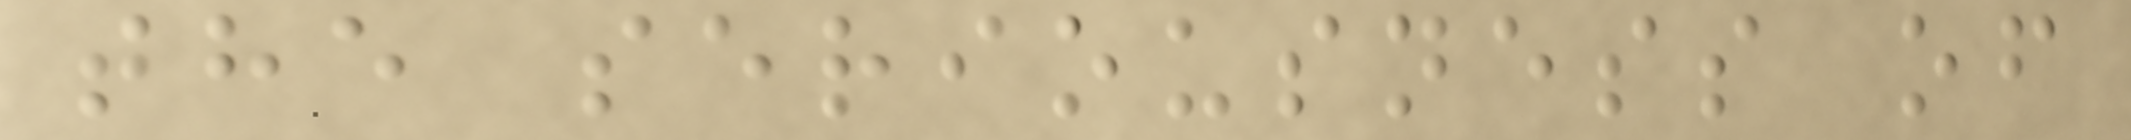the seriousness of
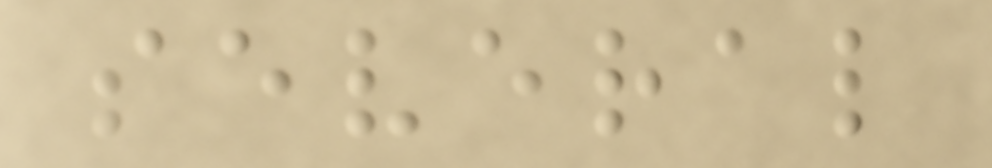several
